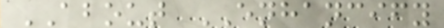ABOUT ENHANCIFY
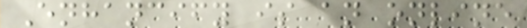Enhancify is an online
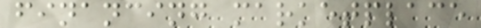financing marketplace
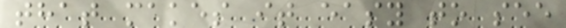that makes it easy to see
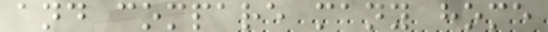and compare many home
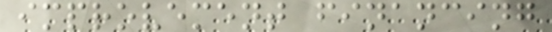improvement financing
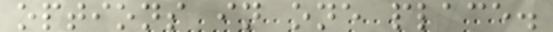options in one place.
